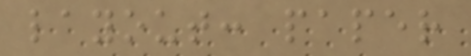layout: paper
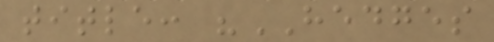title: "HEDGES
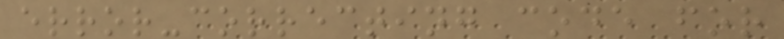error-correcting code for
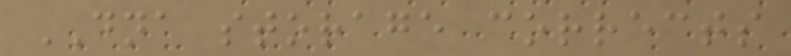DNA storage corrects
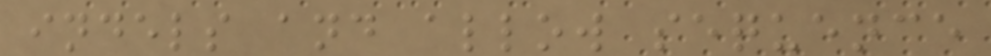indels and allow sequence
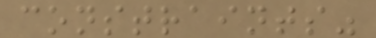constraints"
